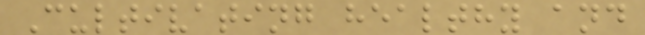Cultivating healthy and
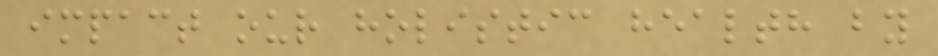impact our holistic health by
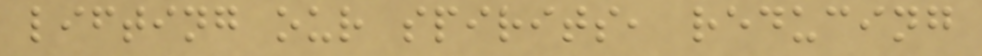lifting our spirits, reducing
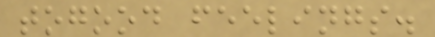togood feelings.
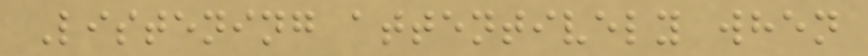Listening attentively when
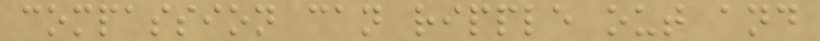compassion can ripple out and
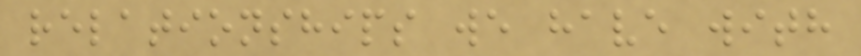relationships we have with
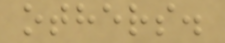others.
